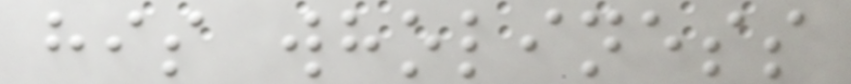his wholiness
